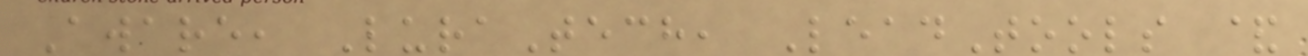Aware, LuraTech, LeadTools &
